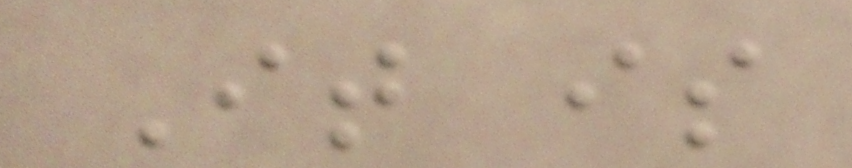It is
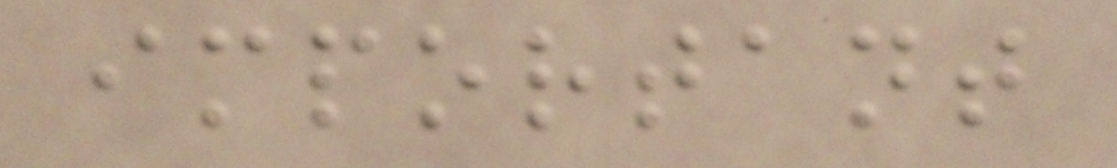important
